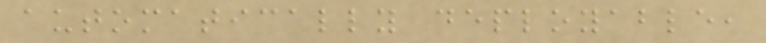automatically deployable,
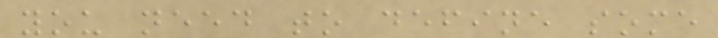you need to define some
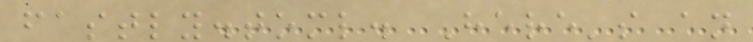fastly.toml. Here's an
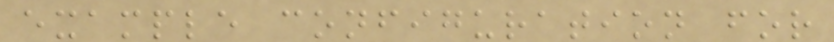example configuration for
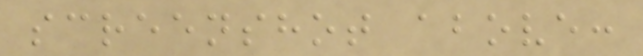screenshot above:
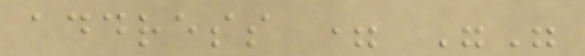address = ""
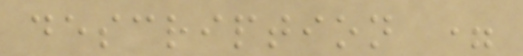description =
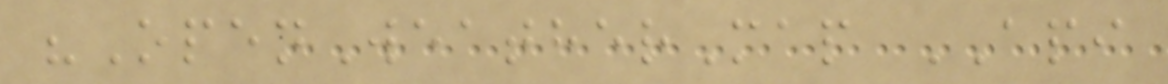"OpenWeatherMap API
